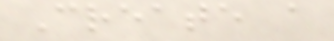Create a
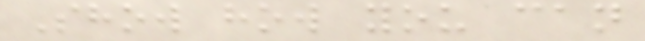Show how you can
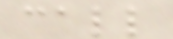call
